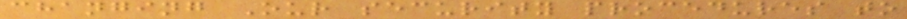changing Our security procedures to
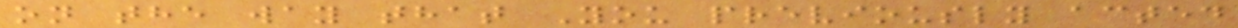on the way that You previously acted
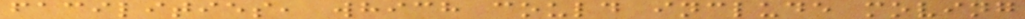facilities, which could include moving
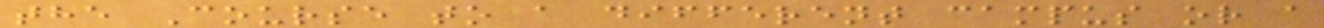the Course to a different campus or a
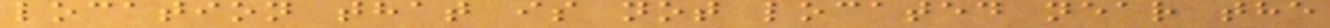location that is not located near the
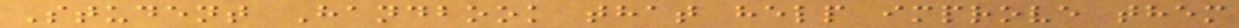Student Handbook that help improve them
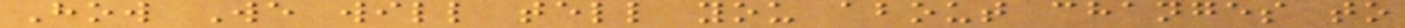How We will tell you about changes to
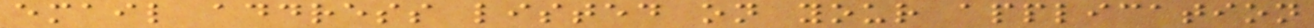email address listed on your application
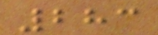283
